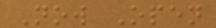Now Open
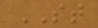ST
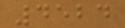4524
